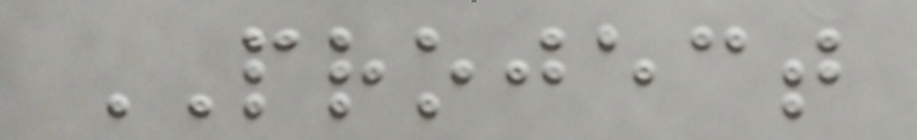PROJECT
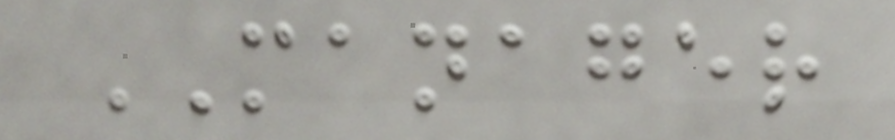MANAGER
